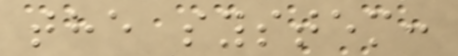the system:
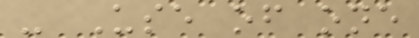- Use of one
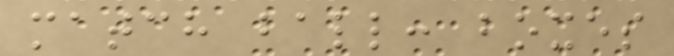match ball: boxes
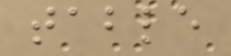table
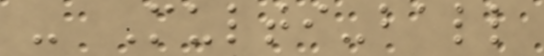- Multi-ball
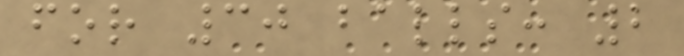for 30 balls: 2
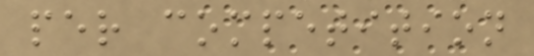per competition
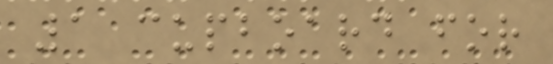1 cupboard for
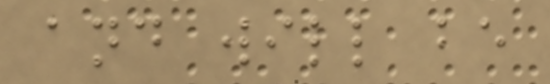and will be
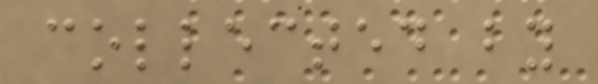collected by
